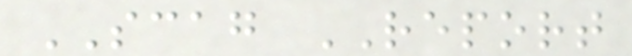SCAG REPORT
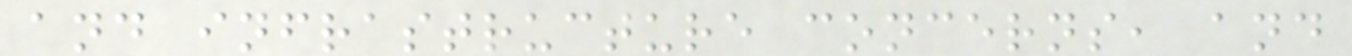and infrastructure concerns, and
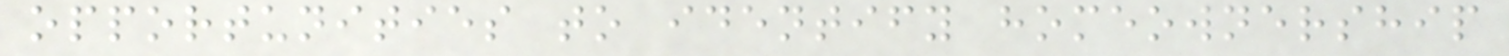opportunities to identify homeownership
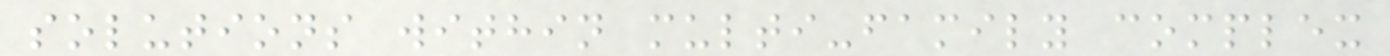solutions within multi-family complex
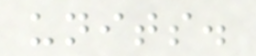units.
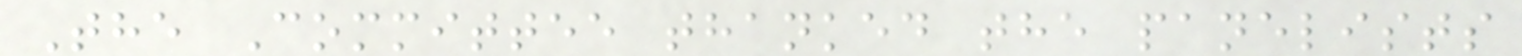The Committee thanked the panelists
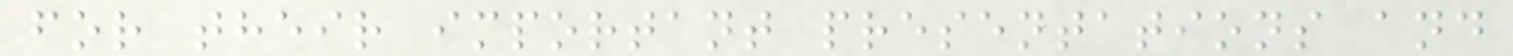for their important presentations and
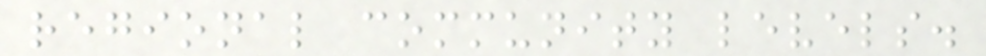regional community levels.
